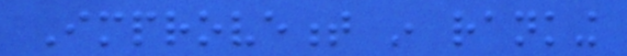Improvement in ranking
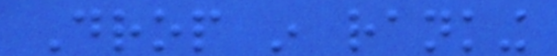Drop in ranking
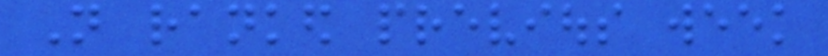Not ranked previous week
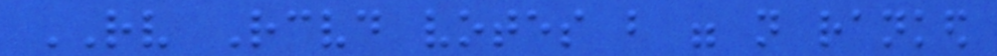RV Received votes but were not ranked
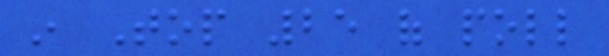in Top 25 of poll
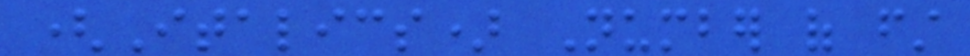(Italics) Number of first
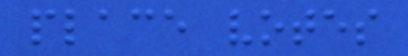place votes
